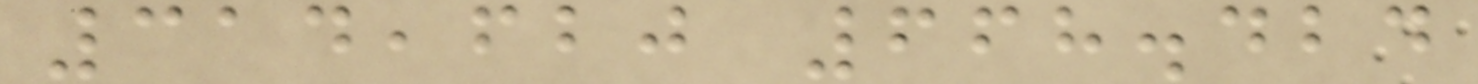314,620 668.424
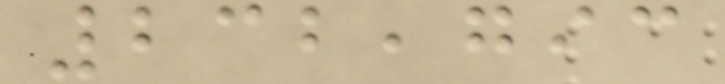232,793
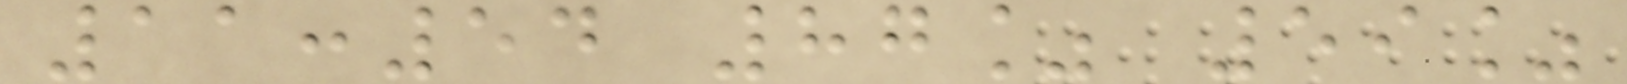11:54 87% 59%
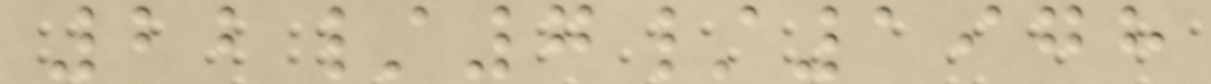22/7/1978
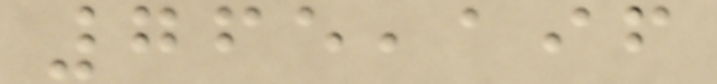765,196
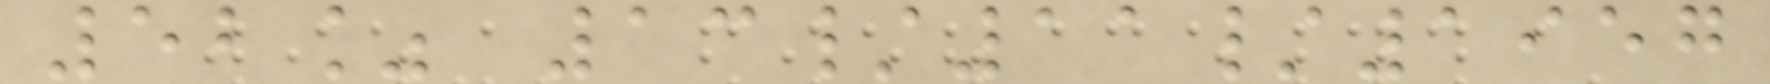52% 13/11/1957
